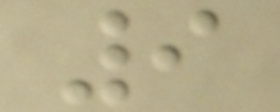9
